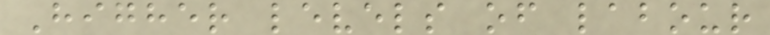Higher levels of labour
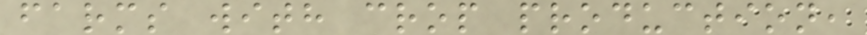farms with crop production,
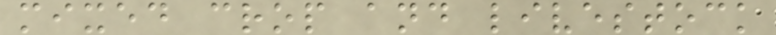mixed crop and livestock
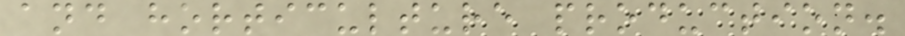and horticulture production.
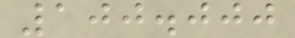100.000
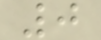0
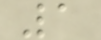1
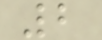2
